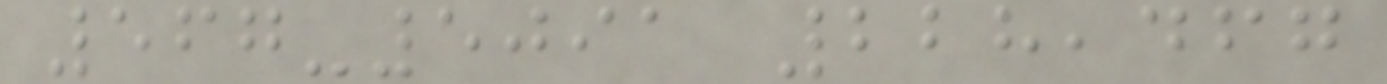567-5091 228,467
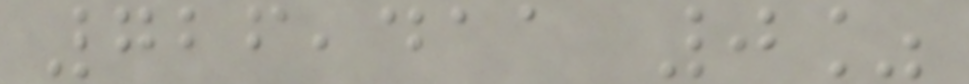726,411 0%
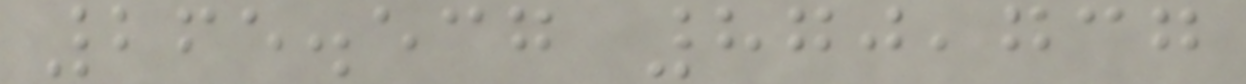265.537 870,737
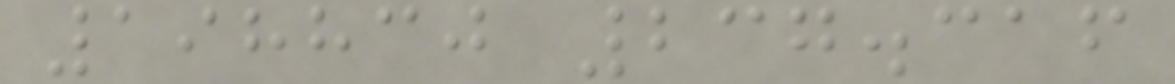198830 237.316
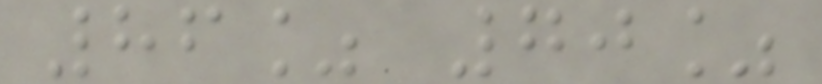86% 70%
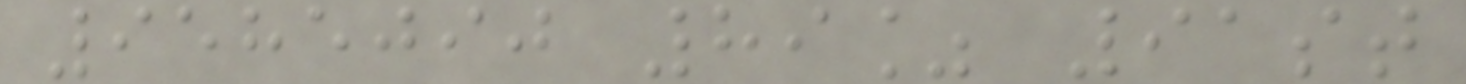9585090 89% 91st
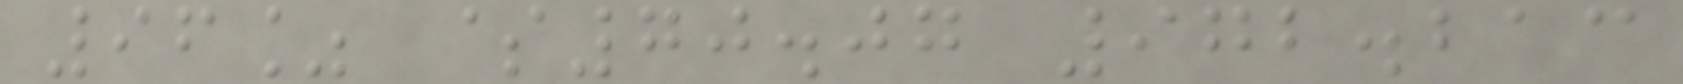96% $70.07 972.213
